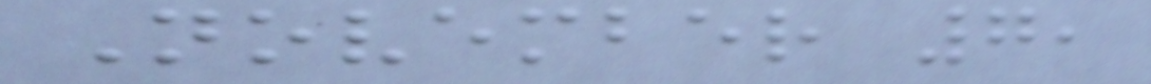November 7,
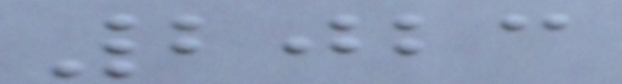2023
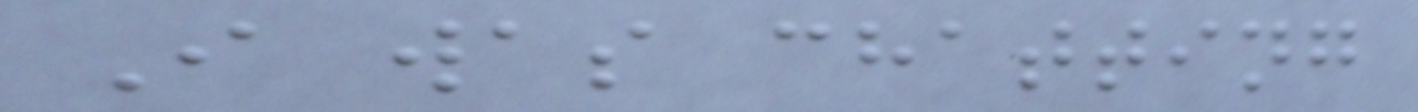I was chatting
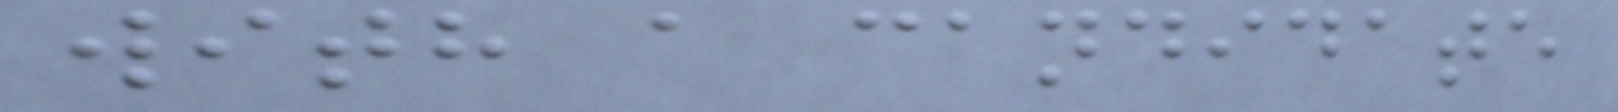with a candidate
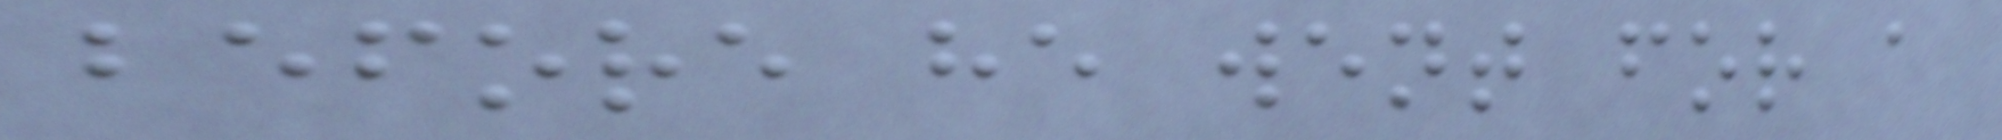before he went for a
